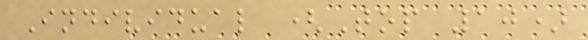Individual (Top 10)
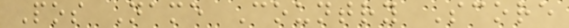Pos Name Country Score
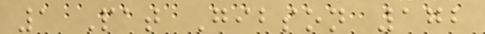1 Pat Gibson 172
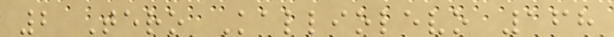2 Tero Kalliolevo 168
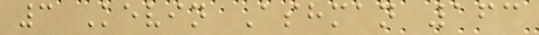3 Kevin Ashman 163
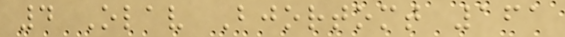4 Olav Bjortomt 161
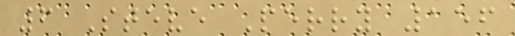6 Steve Perry 156
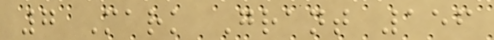7 Mark Grant 156
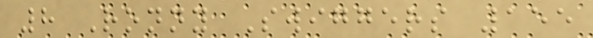8 Ronny Swiggers 155
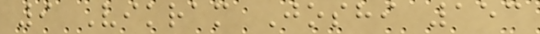9 Vikram Joshi 153
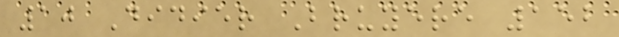10 Didier Bruyere 152
